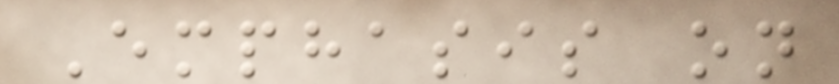Emphasis on
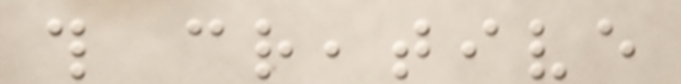this creative
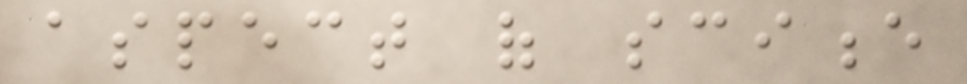aspect of science
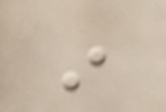in
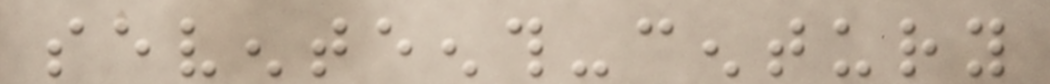seventeenth-century
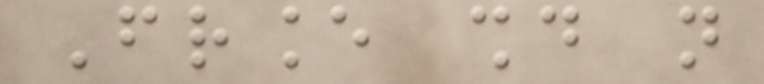France should not
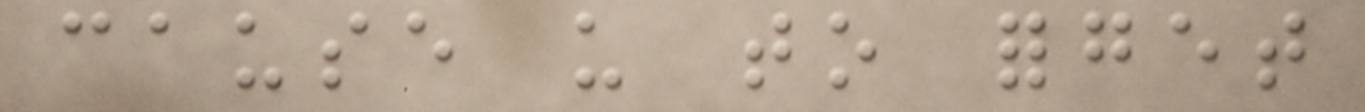cause us to forget
